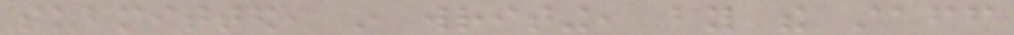submitted, in writing, by the staff
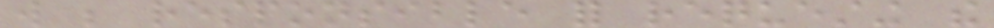will be responsible for requesting the
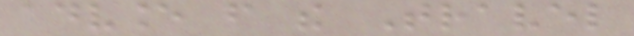advance from the Travel
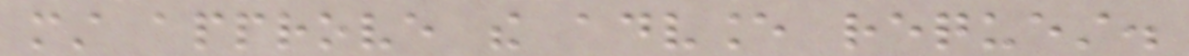must approve the advance request.
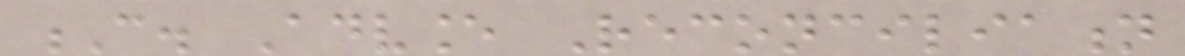C. Advance Reconciliation
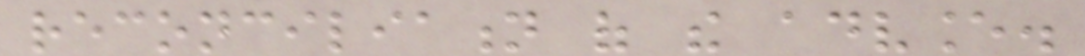reconciliation of the advance.
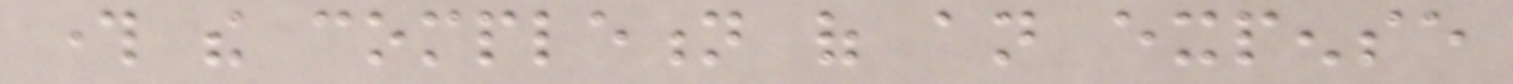through the completion of an expense
